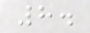8.
